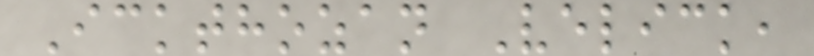Ickthozan Velick,
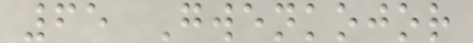65 Gwenkojor
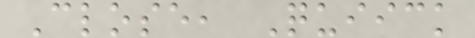Close, Quiick
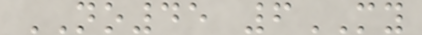NO45 6MY
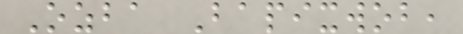Ozba Bapixwob,
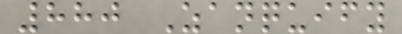880 Zanquify
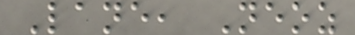Lane, Neoz
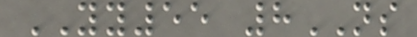YY55 8NS
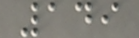149
